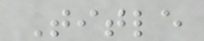Title
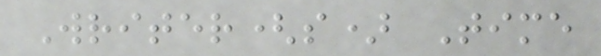Writer(s) Time
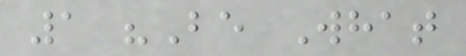1 "Be What
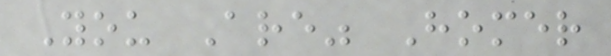You Are" Homer
